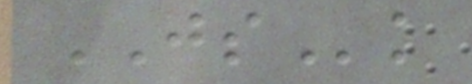JSk
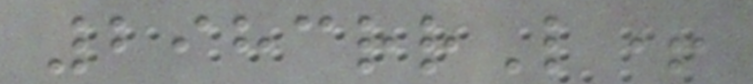2983rrL+
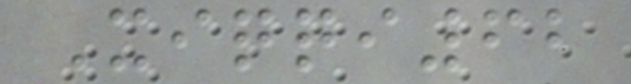Xiqqi62
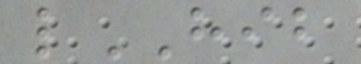lHIB
